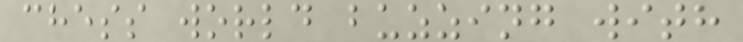chess world buzzing with
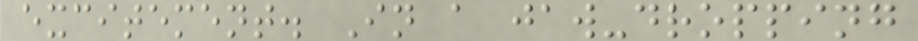excitement. In a jaw-dropping
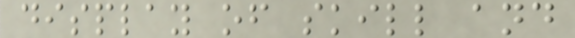display of skill and
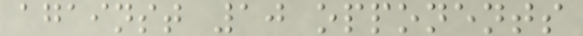against 10 opponents
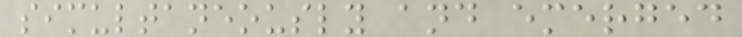simultaneously and emerged
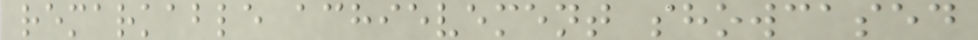remarkable achievement showcased
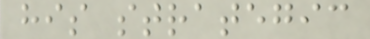his strategic
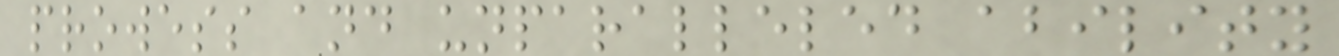prowess and unparalleled ability
